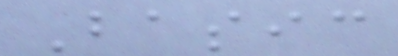Basic
